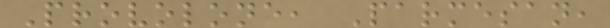Provolone, Parmesan,
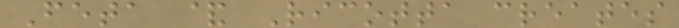Feta & Ricotta creates
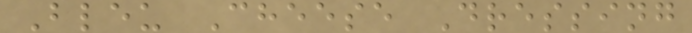Bleu Cheese Dressing
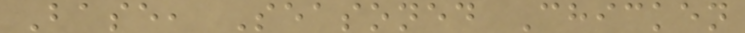Base, Seasoned Chicken
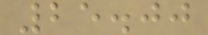25.00
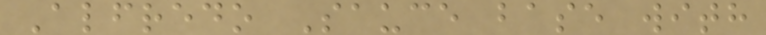Alfredo Sauce base with
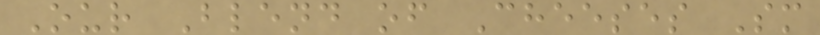Our Blend of Cheeses Sm
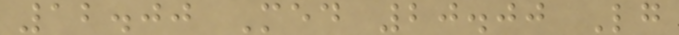12.00 Med 20.00 Lg
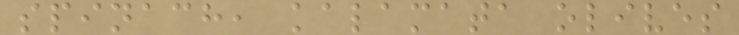spinach, kalamata olives
